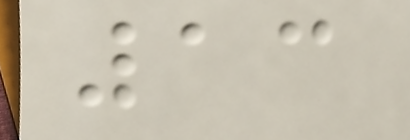13
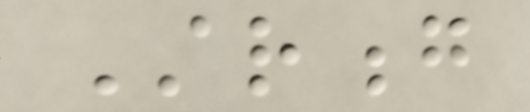Strong
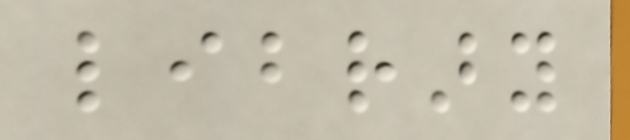library
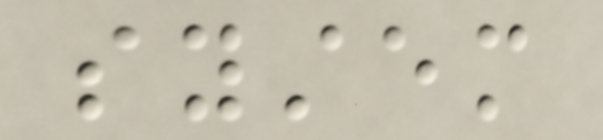system
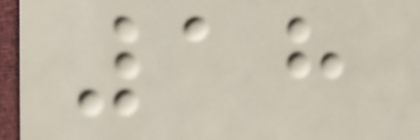18
